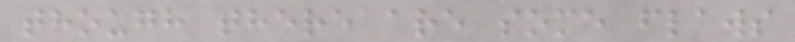though there are some flaws
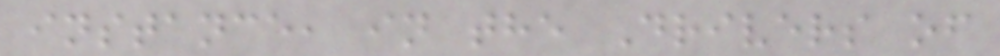instance, in the Drivers of
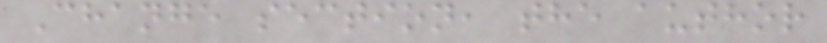Change section, the author
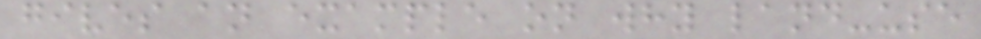gives an example on why land-use
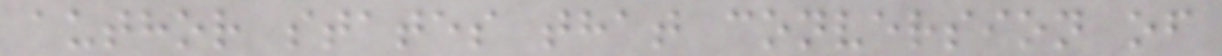author states that conversion of
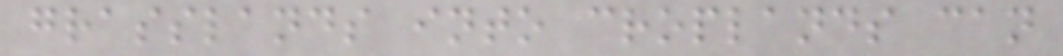grasslands into croplands can
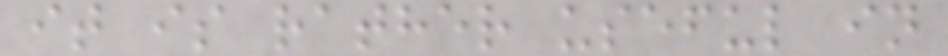it is rather useful in
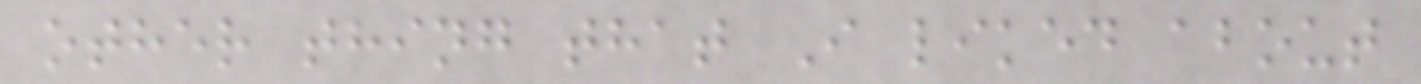other thing that I liked about
